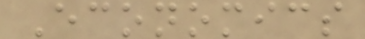Economics
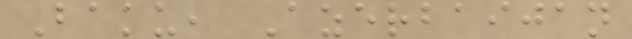Baku, Azerbaijan
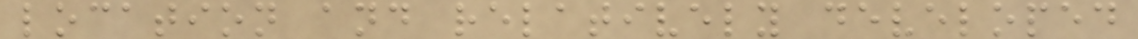location and relatively developed
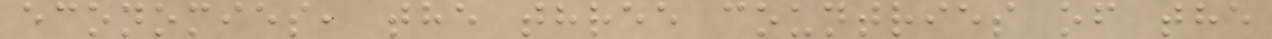economies, the three countries of the
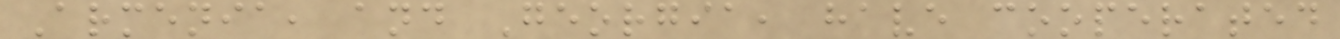Armenia, and Georgia, have cooperated
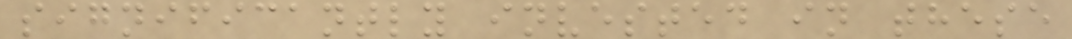significantly invested in these
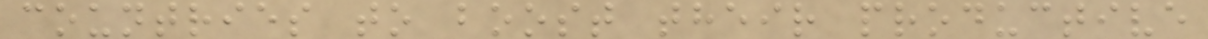countries to boost their productive
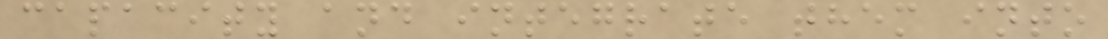capacity and integrate them into
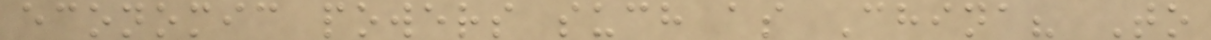economic powers such as China? To
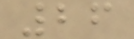26
